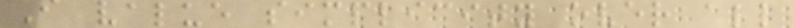I value simplicity over all
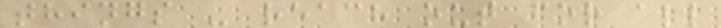things - reach out for all
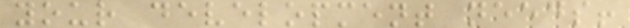your development needs!
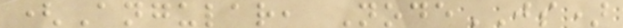(Angular, NodeJS)
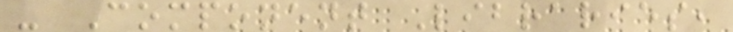- Component Libraries,
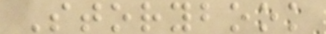Storybook
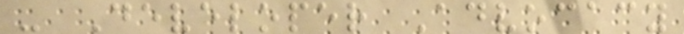- Developer Advocacy
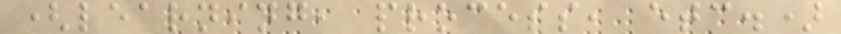(learning, process, etc.)
